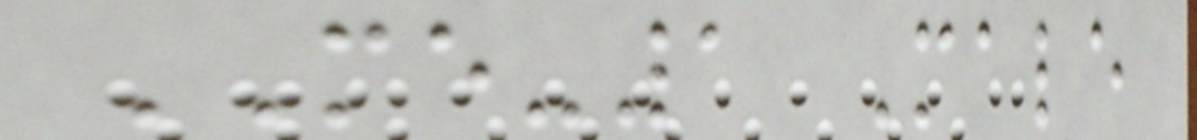ME-1 Male
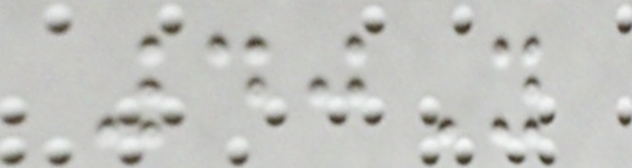40Y
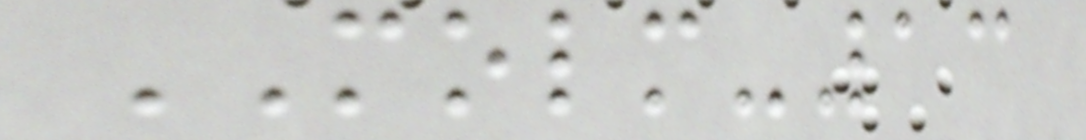MOLM-13
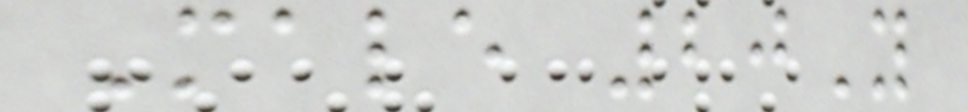Male 20Y
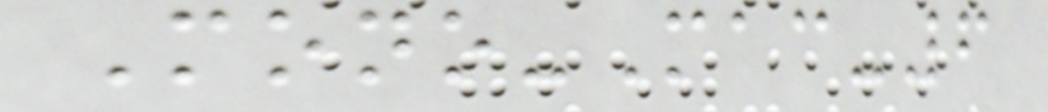Mono-Mac-6
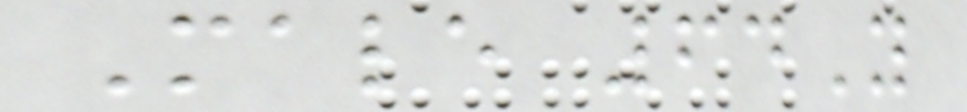Male 64Y
